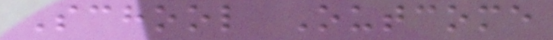School Outcome
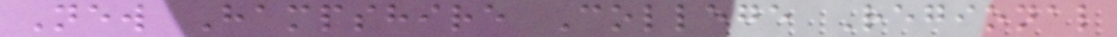New Hampshire College Regional
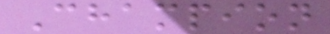Champion
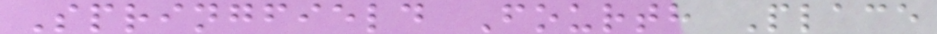Springfield Fourth Place
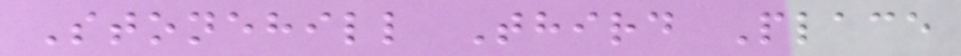Stonehill Third Place
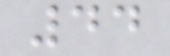44
